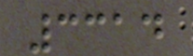3314
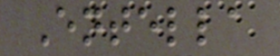Entella
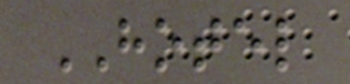HOTEL
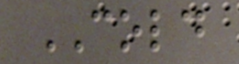COLD
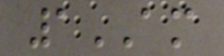1AM
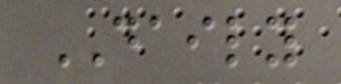DAILY
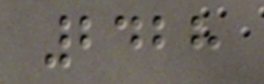2428
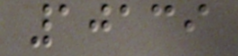10139
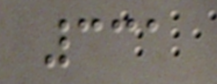331
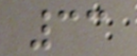33
